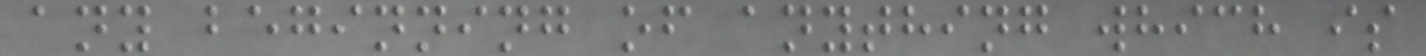any beginning of anything which is
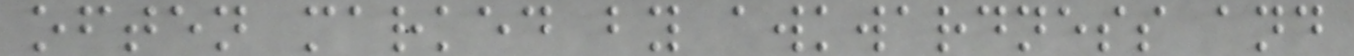often marked by awkwardness and
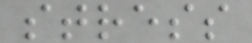stress
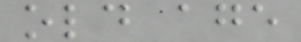old age
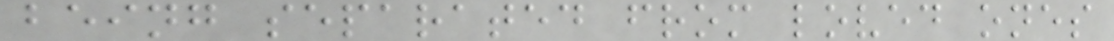being separated from loved ones
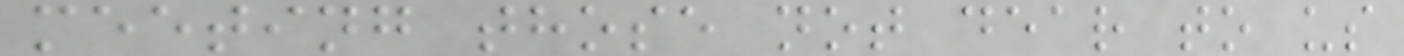meeting those not dear to us
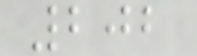202
